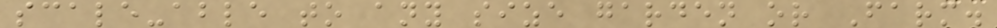scale-able to any size garden or Farm.
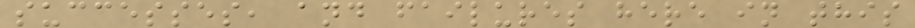successes, and failures here in this
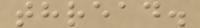thread.
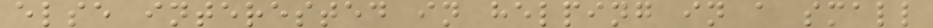else interested in helping in a small
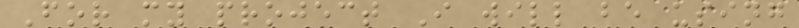For my project I will be using
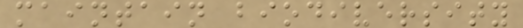maintain biodiversity
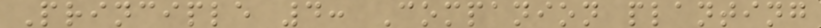Principle 4: Companion planting
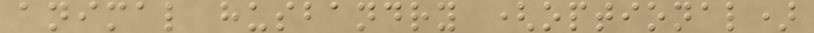animal husbandry (optional)
